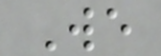We
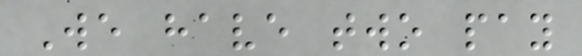We have two pay
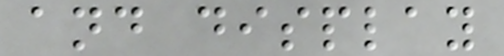and display
